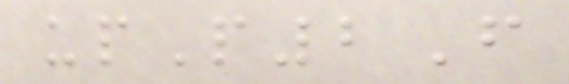upP2F
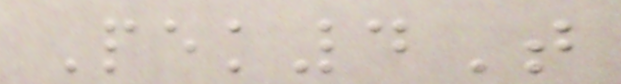Pek4T
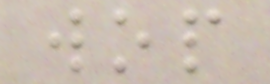wop
